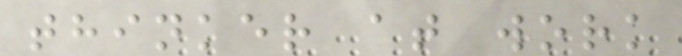thinker at work
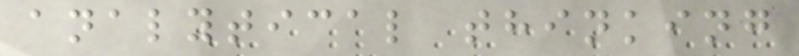analytical thinking
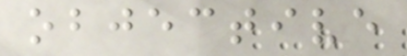objective
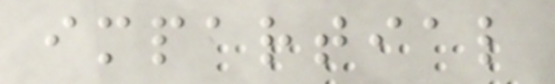impartial
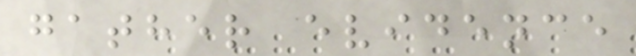gather evidence
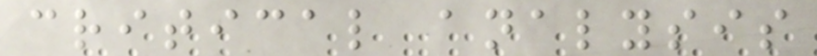critical analysis
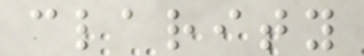clarity
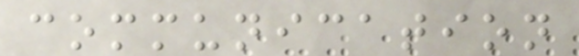communication
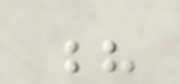?
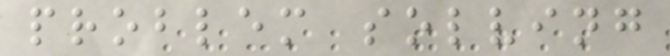problem solving
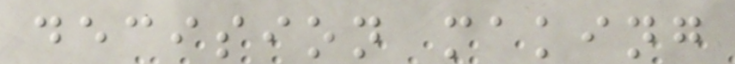decision making
